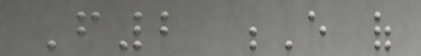F2 E of
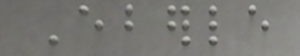Eberle
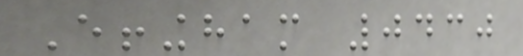Effingham 0430
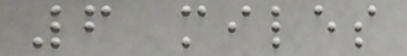6 miles
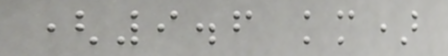(9.6 km)
